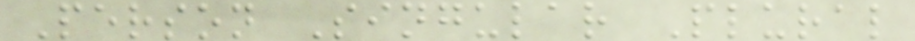Person Singular Plural
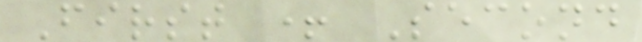First + Second
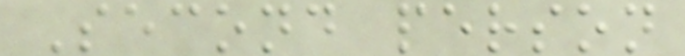Second person
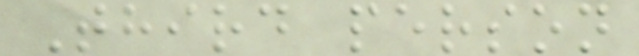Third person
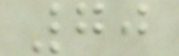70
